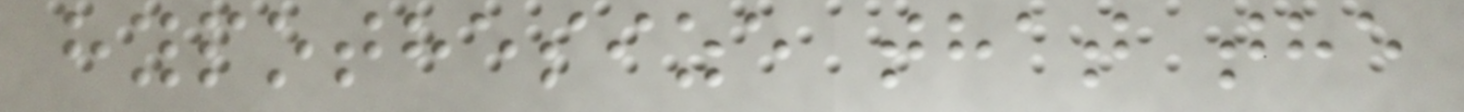hypothesize that the
